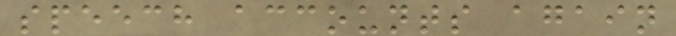speech accounts again
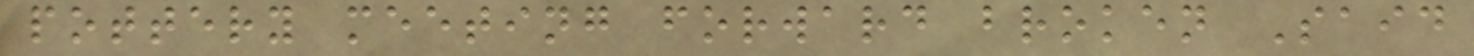pottery meeting forward broken Said
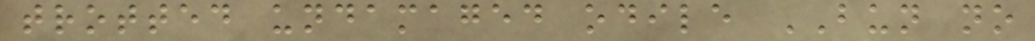trotted undamaged odile BUN no
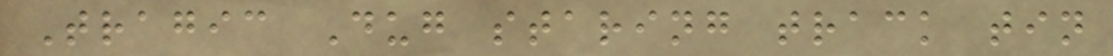Tragic Dug staring track tin
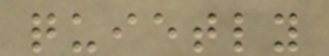quietly
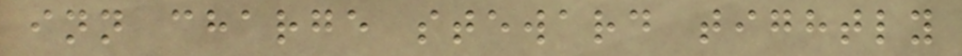inn charge steward tightly
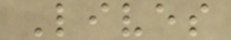Lives
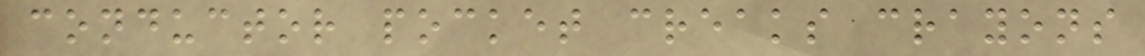conductor pocket creaks crayons
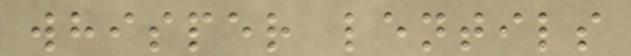whisper lentils
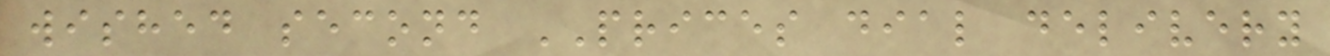wished second PRICES dial delivery
